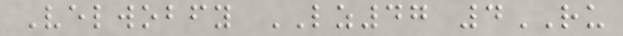Velwobfy LZ47 4RU
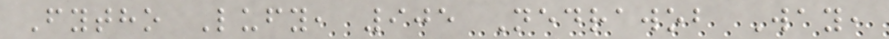Fytho Lufy, 905 Nedrawob Way,
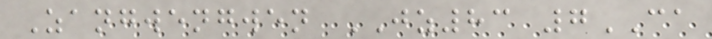Zangwengwen JZ83 7CA
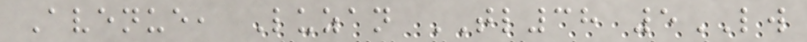Avenue, Luzan TL38 5LW
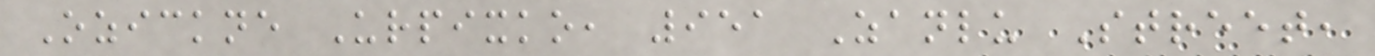Ozickne Urpixko, 951 Zanlu Street,
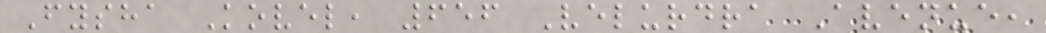Fysha Kovel, 656 Velurdra Avenue,
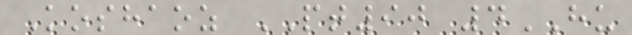Koshaoz PT90 4HU
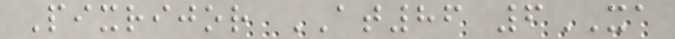Pixrijor AT86 6XA
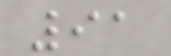91
